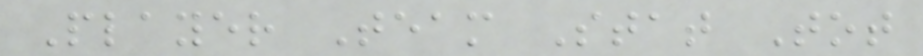Player Team Stat Tot
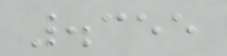.355
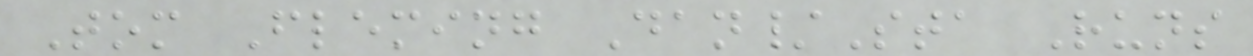Tom Fleming Dan/Sta Runs
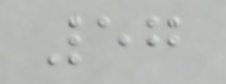57
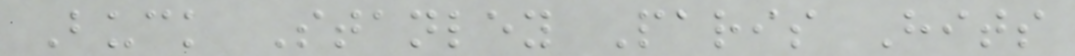Buck Stanley Paris Hits
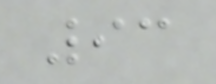93
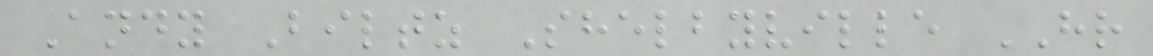Andy Biltz Shelbyville HR
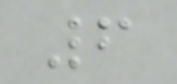6
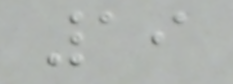19
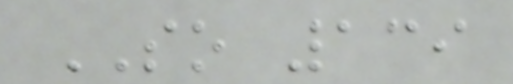SO 139
